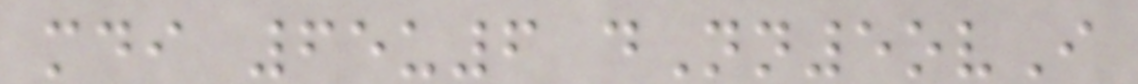mdi 65u6 dNn5ovI
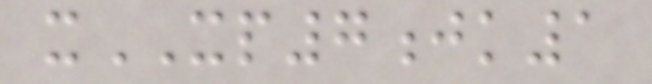xXP7jk1
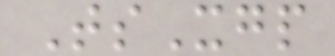TsXgp
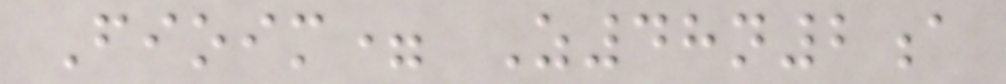Fioim= Z48n2a
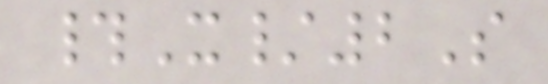#X/2S
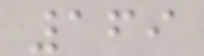169
